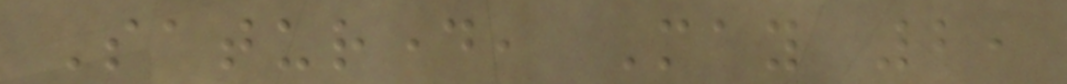Saturday, May 2,
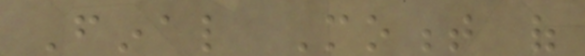Final Moment of
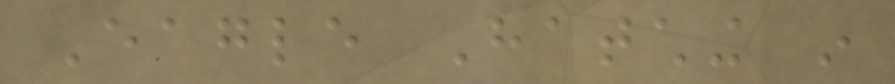Eagle Hatching in
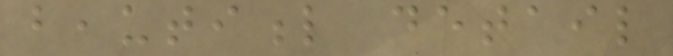beautiful detail
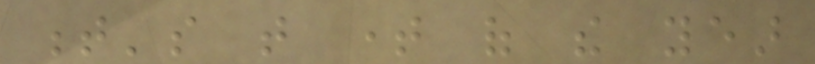t's that time of the year
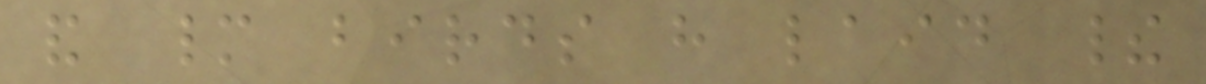and many birds have laid their
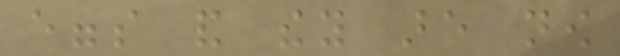eggs and they are now
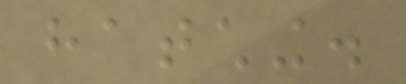hatching.
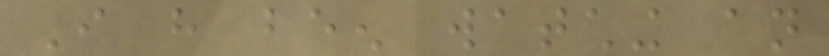I have been watching an
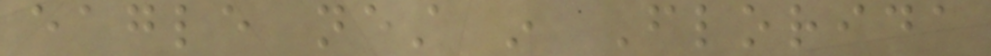eagle nest in Florida
